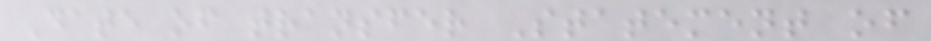Date of transfer Statement of
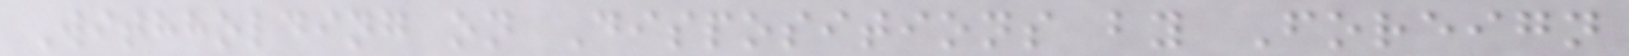Withholding on Dispositions by Foreign
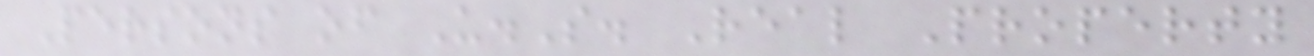Persons of U.S. Real Property
